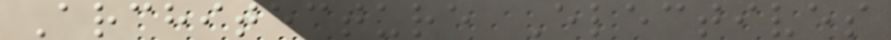Architecture Electives
